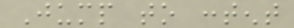Jump to content
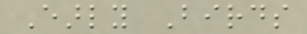Early Birds
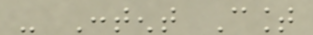- Content Count
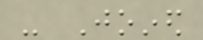- Joined
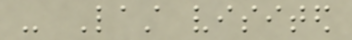- Last visited
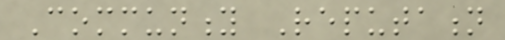Community Reputation
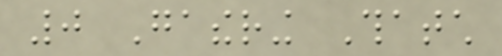0 Gathering Thatch
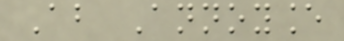About Annoyance
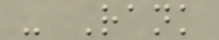- Rank
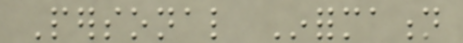Personal Information
